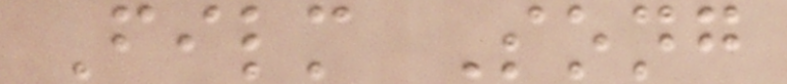Film Song
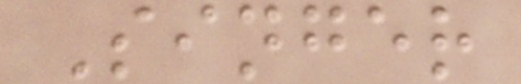Singer
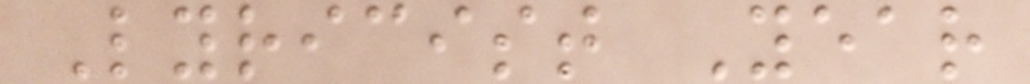Lyricist Year
